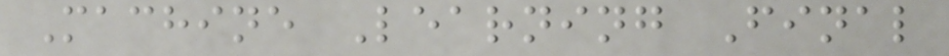Machine Learning Final
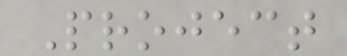Project
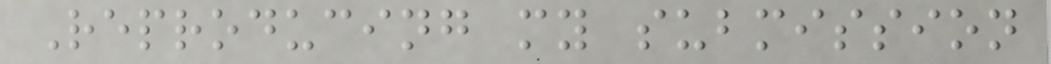Reproducing my submission
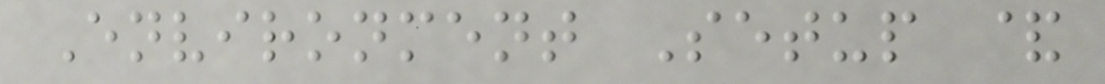Environment Setup &
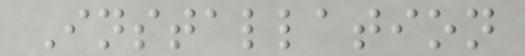Installation
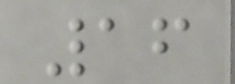16
